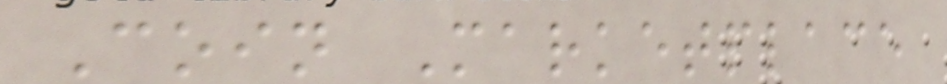Coin Marketplace
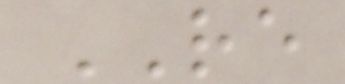RE
